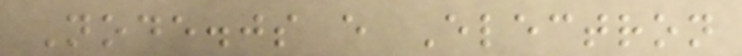Node.js e Electron
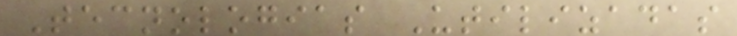Tecnologias Utilizadas
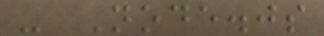- Node.js
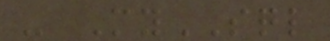- MySQL
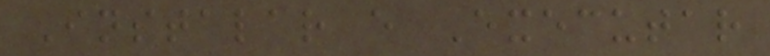Instalar e Executar
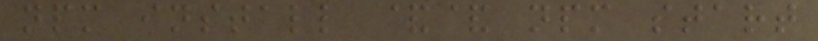npm install && npm start
